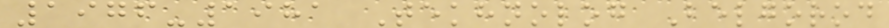1976-1981 Tekhnolog Belgorod
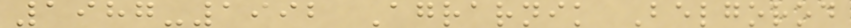1987-1992 Agrarnik Belgorod
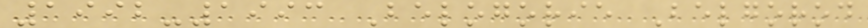1992-1993 Belogorie Belgorod
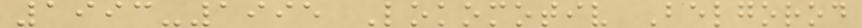1993-1995 Lokomotiv Belgorod
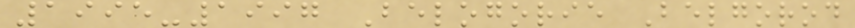1995-1997 Belogorie Belgorod
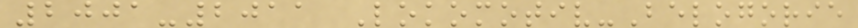2001-2011 Lokomotiv-Belogorie
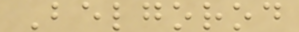Belgorod
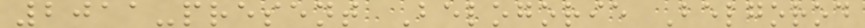2011-present Belogorie Belgorod
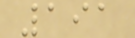191
